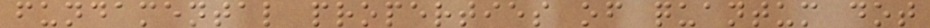fundamental properties of quantum dot
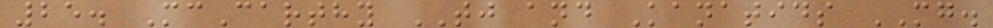25. McCarthy TJ and Kanatids MG.
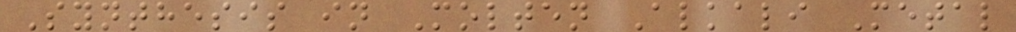Synthesis in Molten Alkali Metal
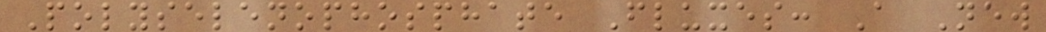Polyselenophosphate Fluxes: A New
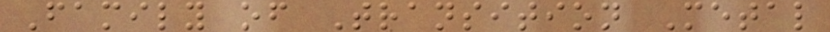Family of Transition Metal
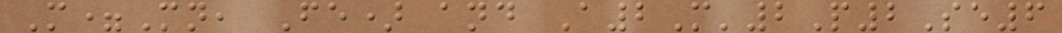M=Mn, Fe) and A2M'2P2Se6
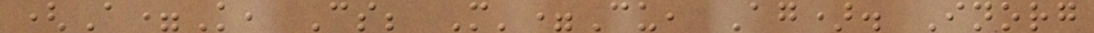(A=K, Cs; M'=Cu, Ag). Inorg
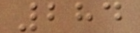284
